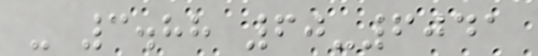- 3.88 60-6041
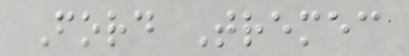Ford Tremec
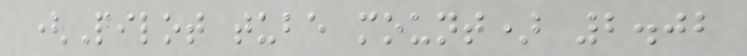(Pilot tube mount) 2.02
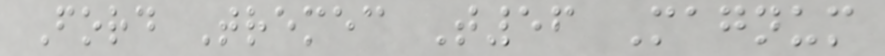Ford Tremec T56 Magnum
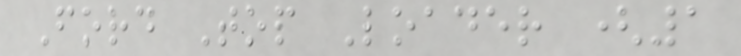Ford Top Loader (1
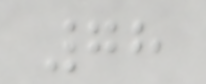78
